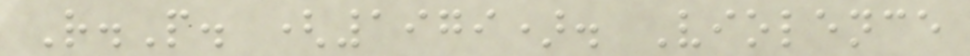R.P. (1979). Violence
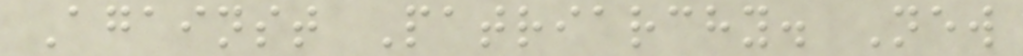Against Patriarchy. New
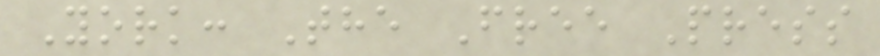York: The Free Press
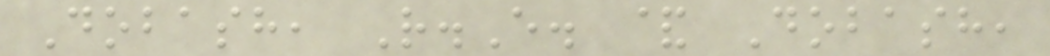Dobash, R.E. & Dobash,
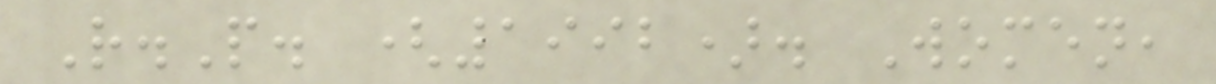R.P. (1992). Women,
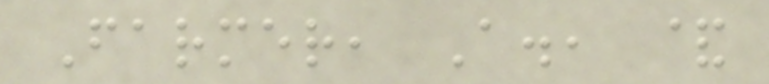Farmer, A., &
